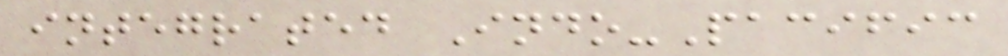integrated Indo-Pacific
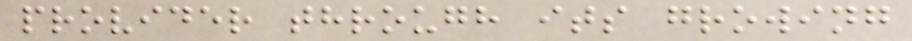provider through its growing
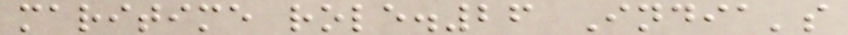maritime role.26 India's
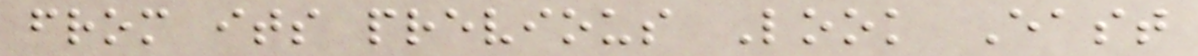from its previous Look East
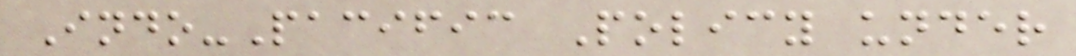Indo-Pacific Policy under
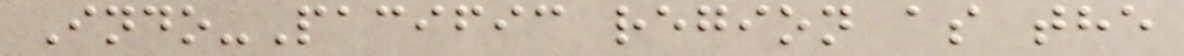Indo-Pacific region as the
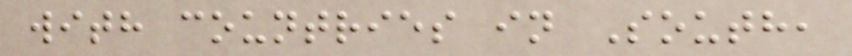with countries in South,
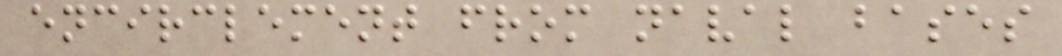encirclement from naval bases
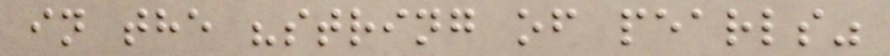in the "string of pearls"
